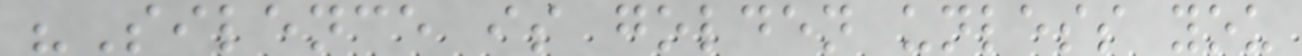"Silence is golden unless you
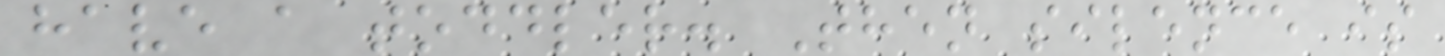have a toddler. Then silence is
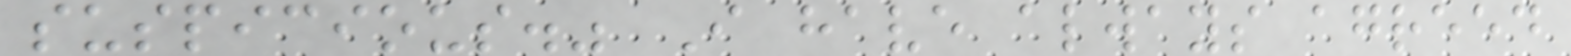suspicious." I have always agreed
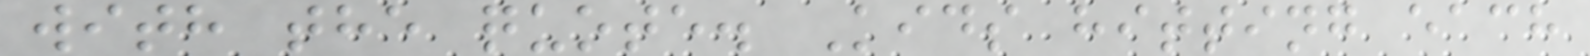with the quote. Kids hitting each
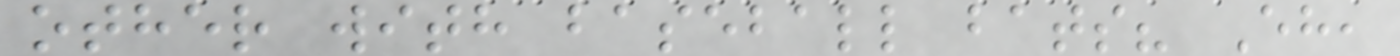other with baseball bats? Eh,
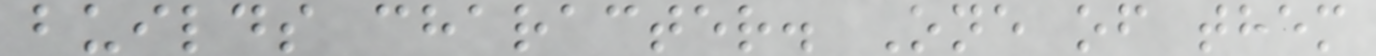builds character. One of them
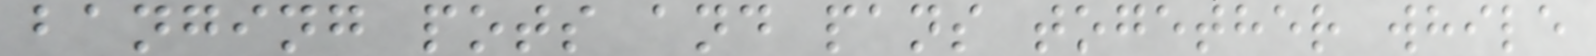banging pots and pans together while
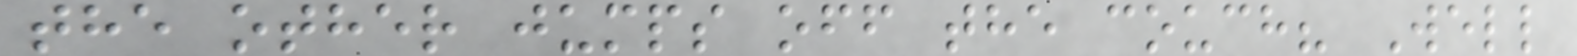the other jumps off the couch? Well
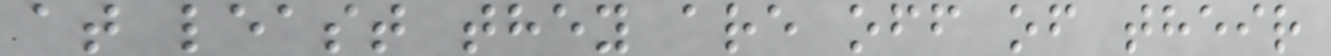at least they are off of their
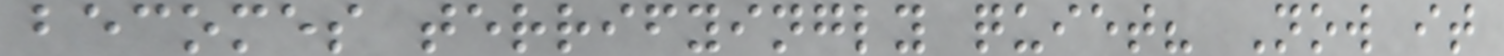becomes terrifyingly quiet? Now it
